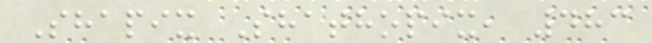Shapix Shathopix, 483
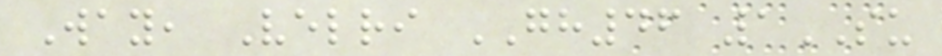Way, Velri GH46 1SU
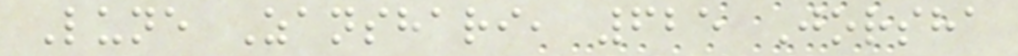Lune Zanshari, 625 Jorsha
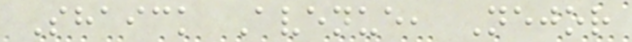Shaick Avenue, Nejor
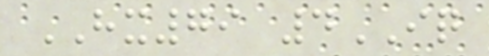HX79 4IQ
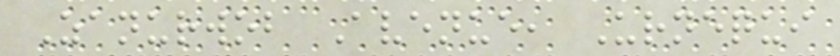Zanurwob Avenue, Urnequi
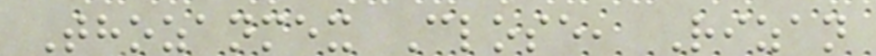Thozanmex Close, Rizan
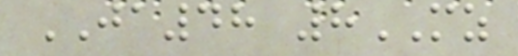JA48 8MZ
